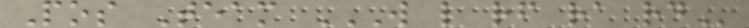Pos Team W L RF RA RD
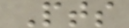Pts
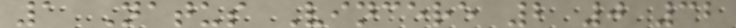1 Natus Vincere 2 0 32
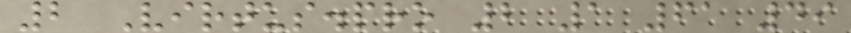2 Virtus.pro 2 1 61 49
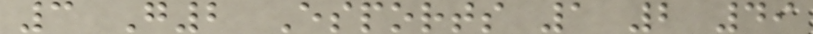3 G2 Esports 1 2 49
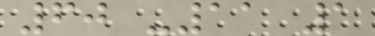60 -11 1
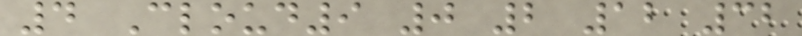4 Cloud9 0 2 12 32
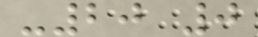-20 0
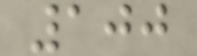100
